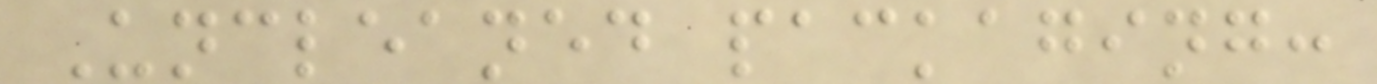Uncleaned packaging:
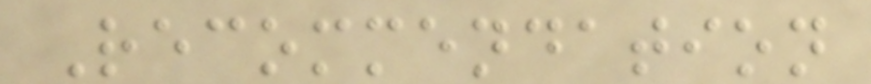Recommendation
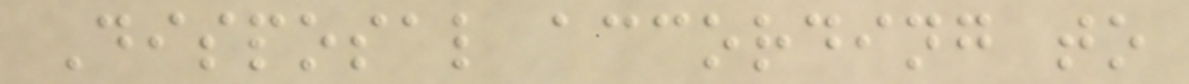Disposal according to
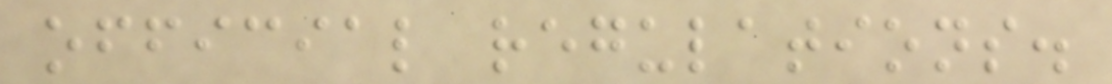official regulations.
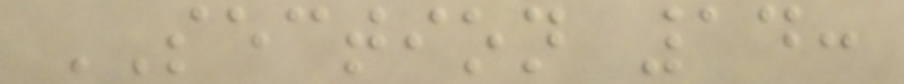SECTION 14:
